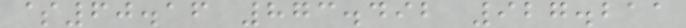$60.16 873.492 927.211
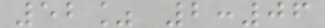52% 2:06
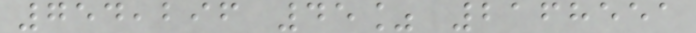754,296 45% 2168551
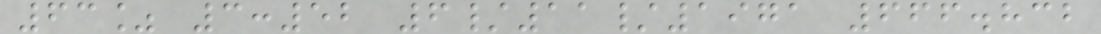63% 3:52 6/11/1971 666.832
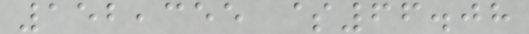152,355 $66.08
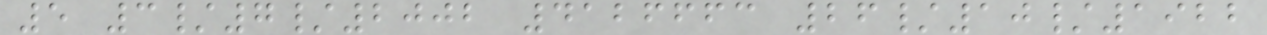5 3/7/2002 4126663 26/10/1922
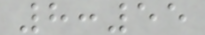8:55
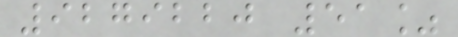9279220 51%
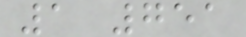1 751
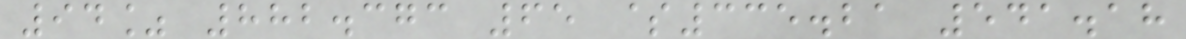94% 882.373 65 $335.21 541.18
